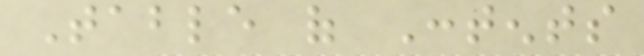Table of Contents
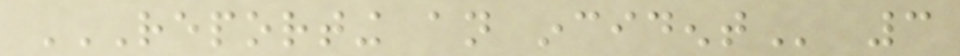REPORTING AN INCIDENT 3
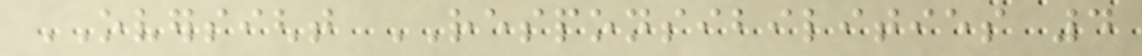OVERSIGHT RESPONSIBILITIES 4
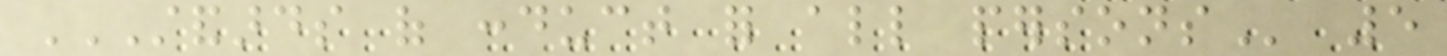STANDARDS OF CONDUCT FOR ALL PERSONS 5
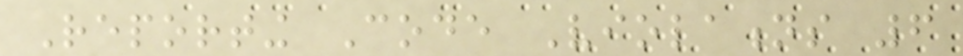Reporting Code Violations 6
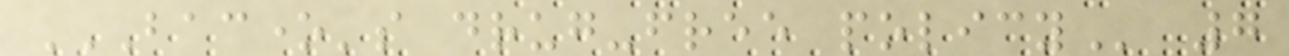BACONE'S DRUG-FREE POLICY 7
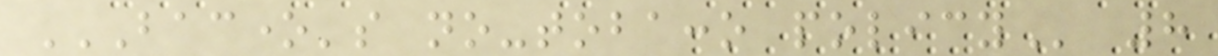BACONE'S NO-TOBACCO POLICY 8
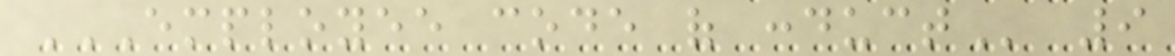EMPLOYEE CODE OF CONDUCT 9
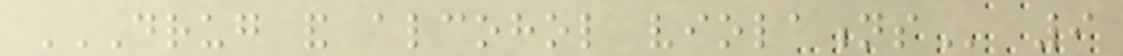DRUG AND ALCOHOL VIOLATIONS 9
